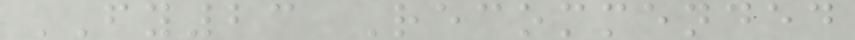FY23 Recommended
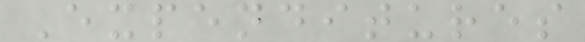Expenditures
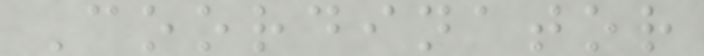Coordinator
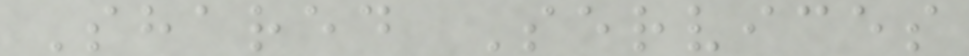Shared Services
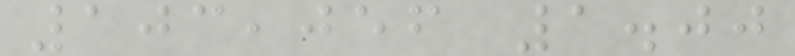103,056 1.00
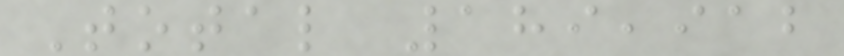Total 189,912
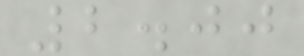2.00
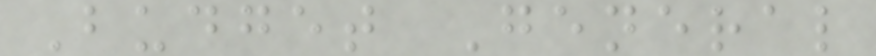Budget General
